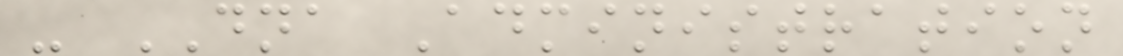- DNA Administration
